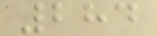284
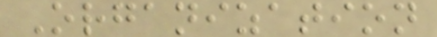Organization
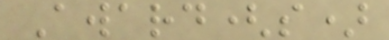Award(s)
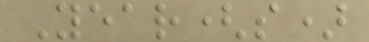Year(s)
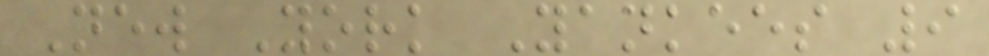New York Yankees 9
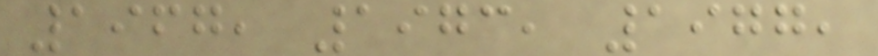1967, 1973, 1977,
